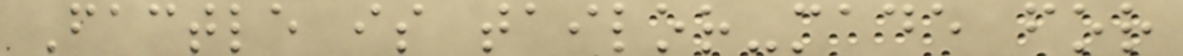Factle is tailor-made for
